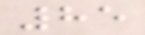85
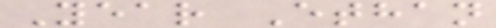Year Ethan
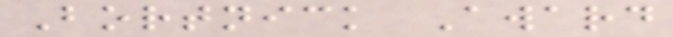Bortnick Award
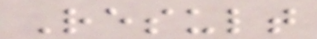Result
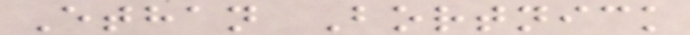Ethan Bortnick
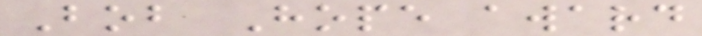Bob Hope award
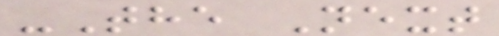-The Next
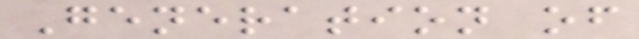Generation of
